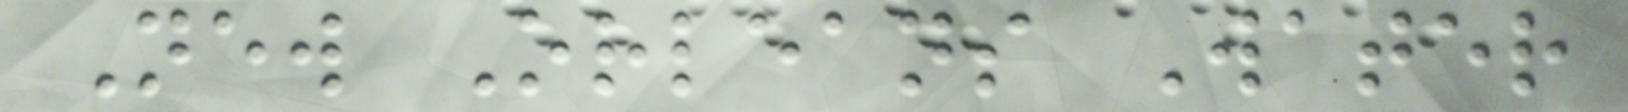New Orleans Water
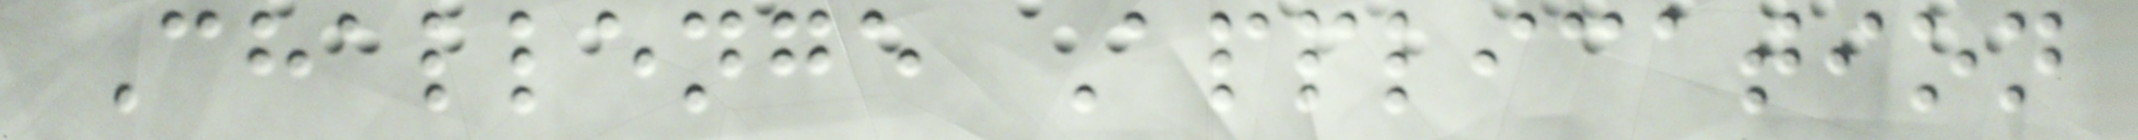Challenge Application
